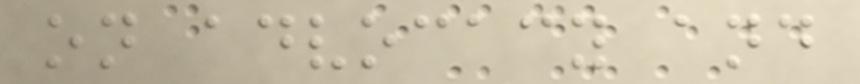on advocacy and
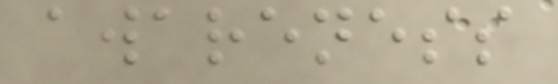awareness
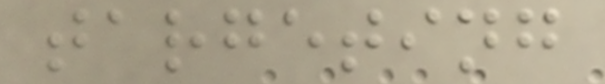targeting
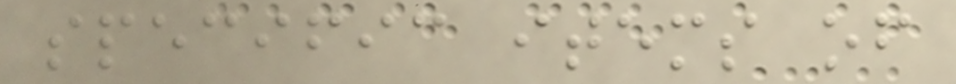specific items of
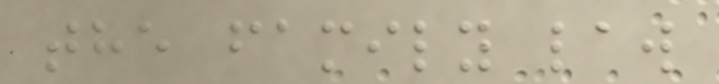the family law
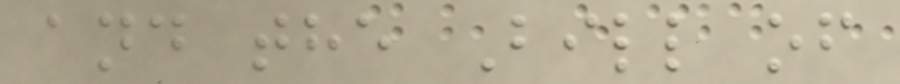and the Bill of
